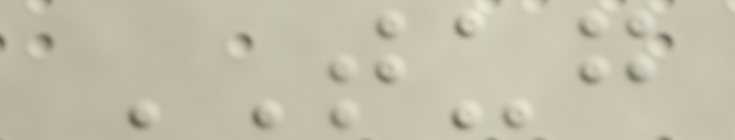TUG
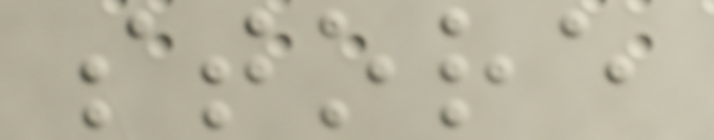store
